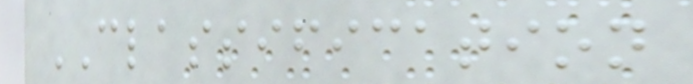CLASSIFICATION
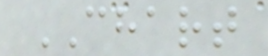CHART
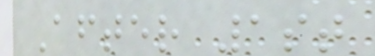After 1st
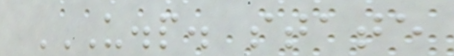U.P. STATE
